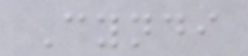Cyndi
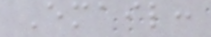Email:
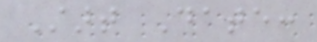Start Date:
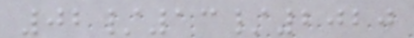02/13/2020
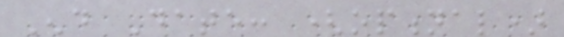End Date: (optional)
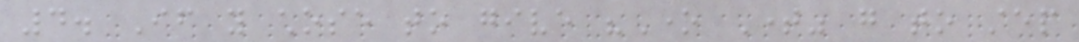4. If you chose to give "One Time" go to step
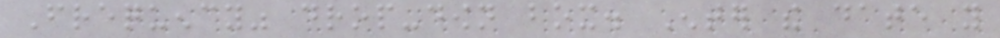Frequency" drop-down box. Enter the date you
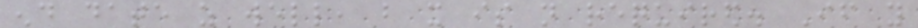end date as well, but it is not required. If you
